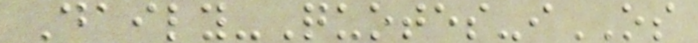Daily-Quotes-iOS
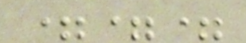===
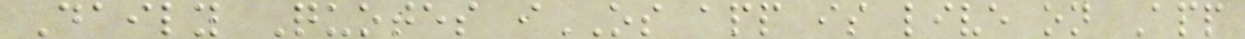Daily Quotes iOS app is live on App
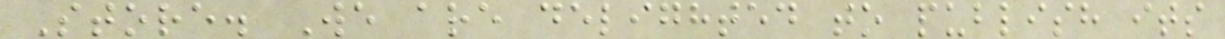Store. We are delighted to publish its
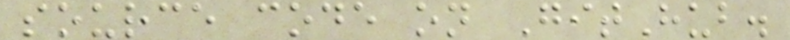source code on GitHub.
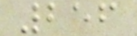256
